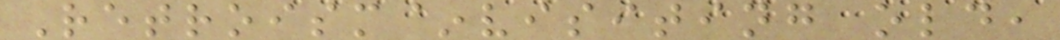Retroism~visiting old,
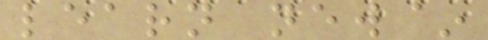learn new~
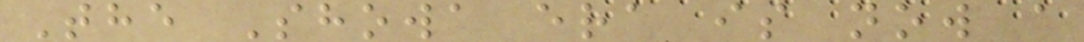The Showa era is now a
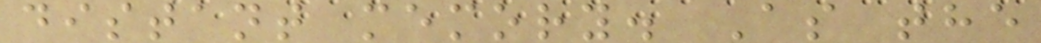distant memory. As the
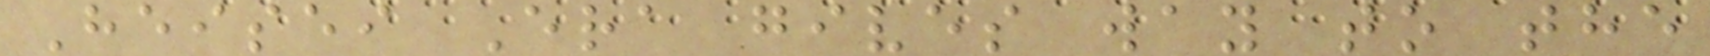Heisei Era gives way to the
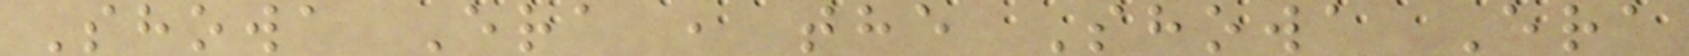Showa Era , the Showa Era
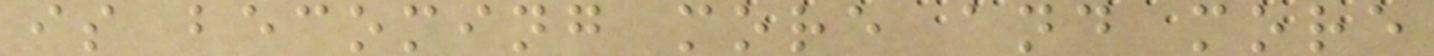is becoming more and more
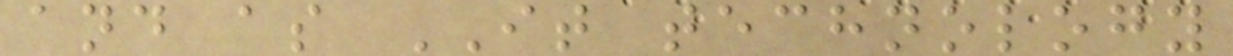and as IT technology
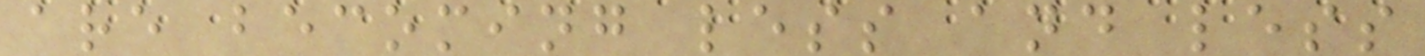are becoming less and less
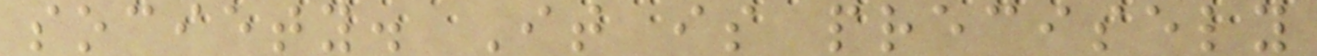society. It is precisely
